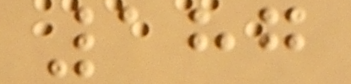187
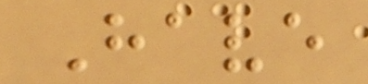Have
